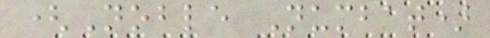(Noble Numbat)
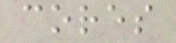cores
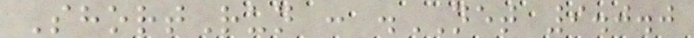ShortRun : .NET 9.0.0
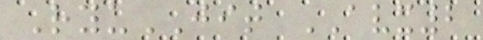RyuJIT AVX2
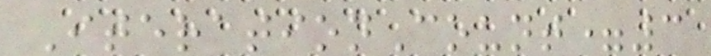IterationCount=3
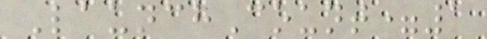LaunchCount=1
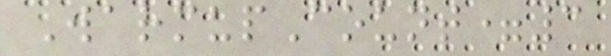WarmupCount=3
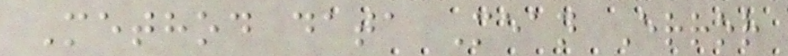Method data Mean Error
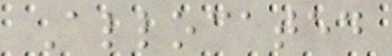Allocated
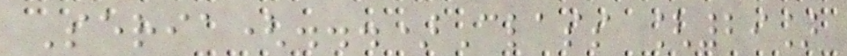Seria(...)Class [29]
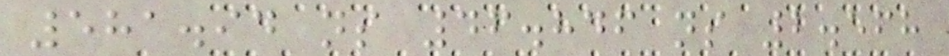581.94 ns 46.846 ns 2.568
